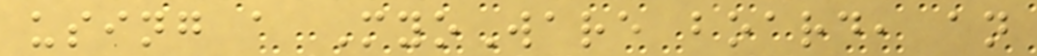using a MyoWare board, an
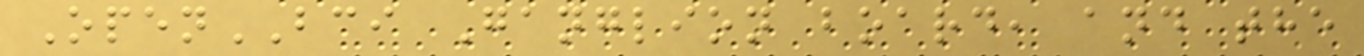OpenBCI Ganglion board, and the
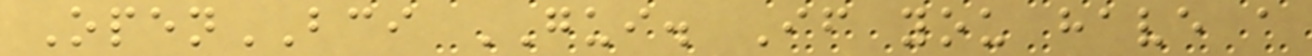OpenBCI GUI. If you have a
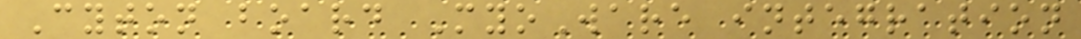Cyton board MyoWare integration
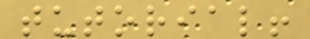tutorial!
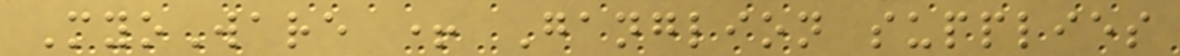MyoWare + Ganglion supplies
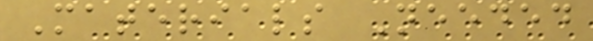Materials Needed
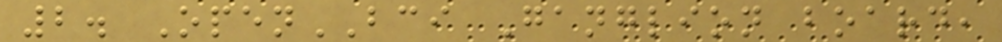2. OpenBCI Ganglion board,
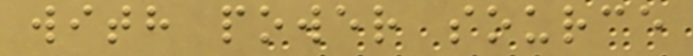with power source
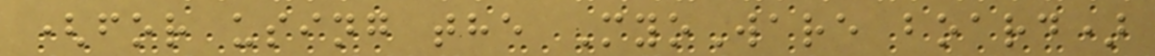(for using the MyoWare board)
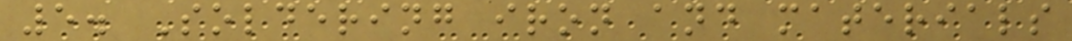5. Soldering iron and materials
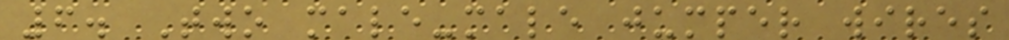6. Two male-male jumper wires
